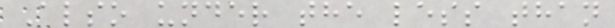Also under the less than
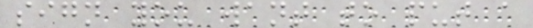sign you want to put a
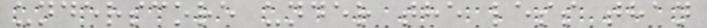underscore under the less than
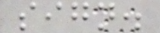sign.
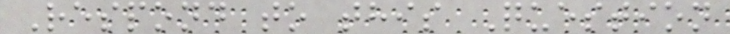Respond to this Question
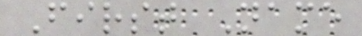First Name
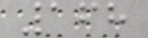168
